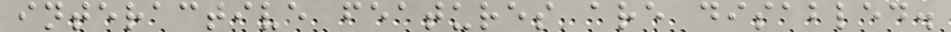interactive features are disabled.
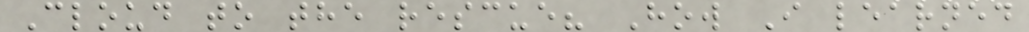Cloud to the rescue? How I learned
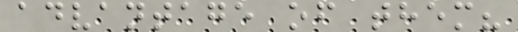advantage of them?
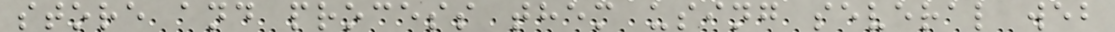store and process them using several web
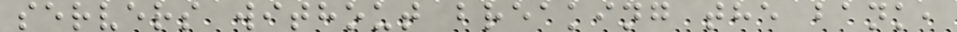servers without breaking the bank,
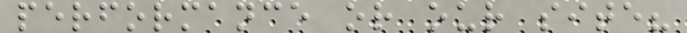performance or our site?
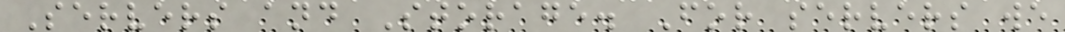Servers and Storage. For servers we
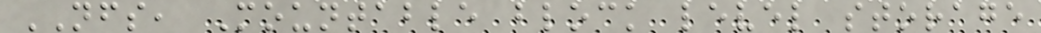NFS, Mountable block level storage
